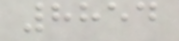8854
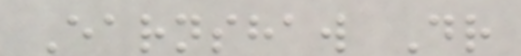Earnshaw Dr
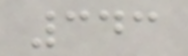343
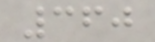360
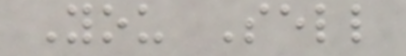You Sell
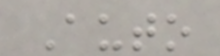Auto
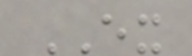EX
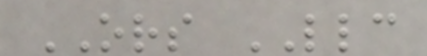ORS LLC
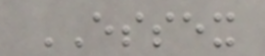ESSEX
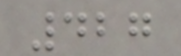427
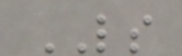LS
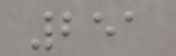251
